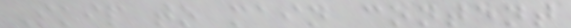Skip to main content
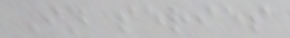In series
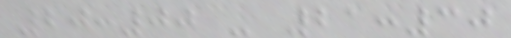20:00 - 21:30
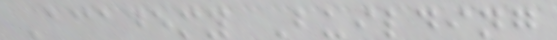Academy Building
